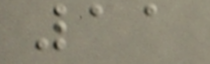11
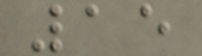15
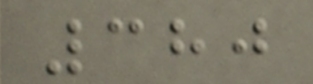380
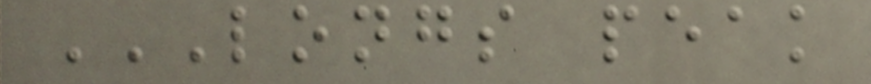LONGS PEAK
